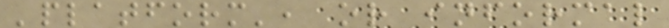'platform', or informal
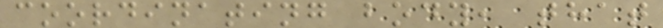coordinating body, that
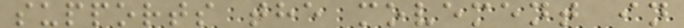supports the movement in
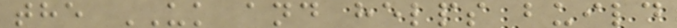the UK and helps build
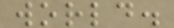world.
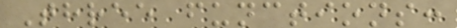Three functions:
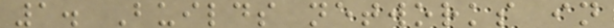1. Builds networks in
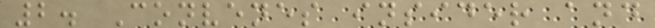2. Convenes insider and
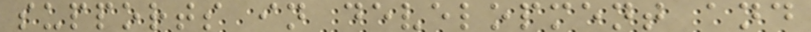supports in development and
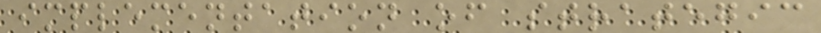implementation of strategic
